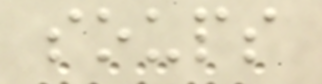soups
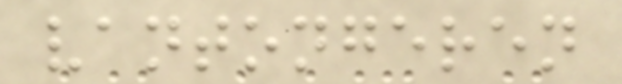vantongeren
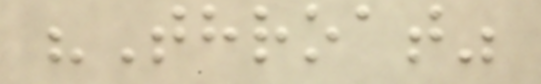"Throat"
